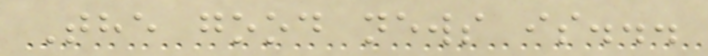The good news is...
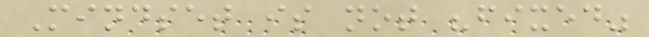Mindset is not "fixed"
